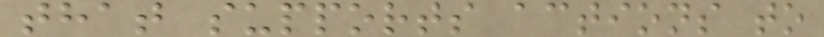that supports actions to
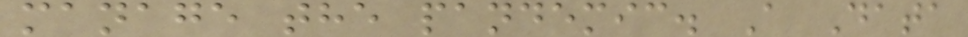manage the pandemic. A Data
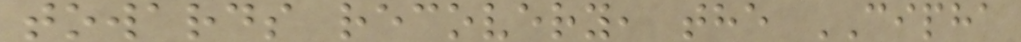towards recovery, the CIPHA
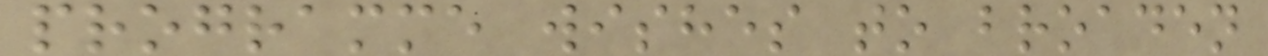programme wishes to broaden
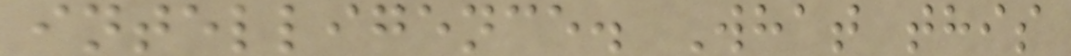intelligence. What this
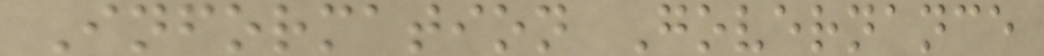Information Governance
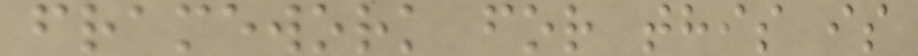framework for this is
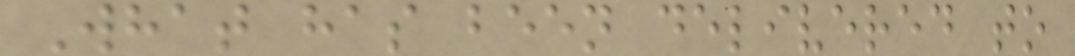What has been delivered to
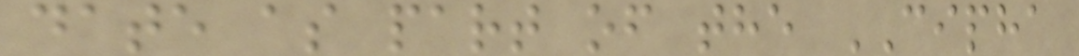date as part of the CIPHA
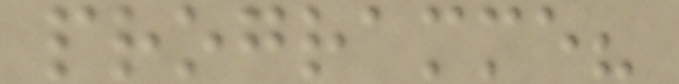programme?
